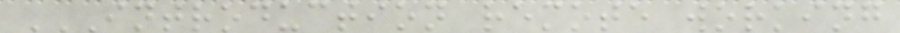INTRODUCTION REMOTE WORKING
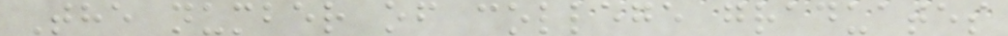The number of college graduates
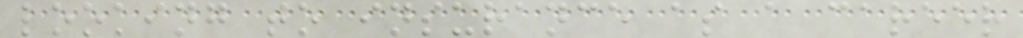looking to insurance as a career
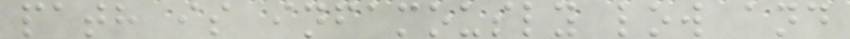path is infamously low and
